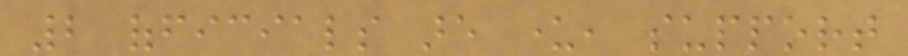2 officials are under, support
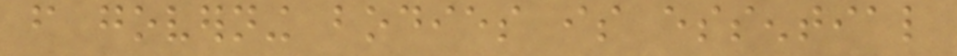from governing bodies is essential
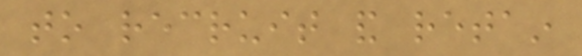to recruit and retain
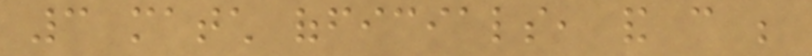3 match officials, and can be
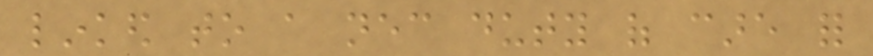linked to a necessary duty of care for
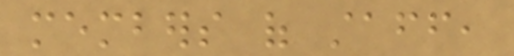members of staff,
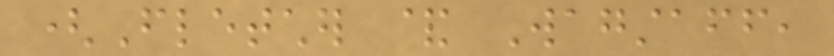(Fletcher & Wagstaff,
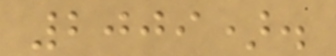2009).
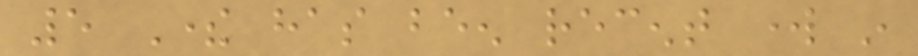5 There has been recent work in
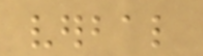verbal
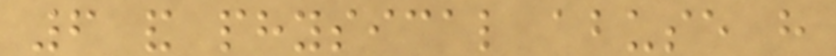6 and physical abuse have
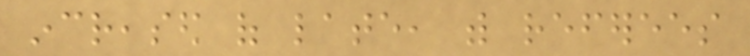increased of late, with referees
